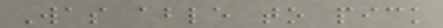Was able to pick
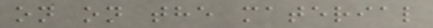on on the material
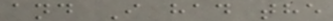and I had the
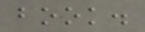book.
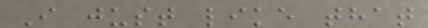I just like that
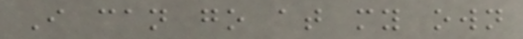I can go at my own
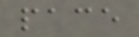pace
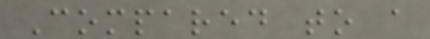Compared to a
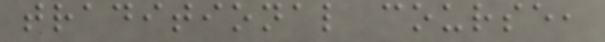traditional course,
